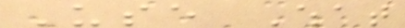Use What
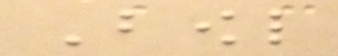Bowl
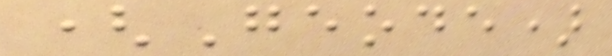(Geode)
